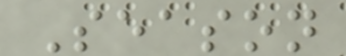Season
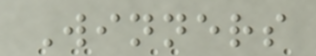Winners
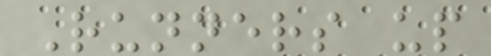Runners up
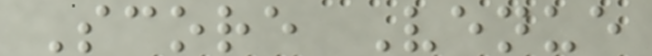Score Venue
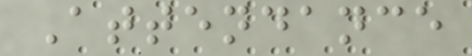Attendance
